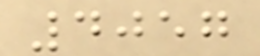4057
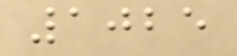1025
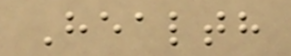Health
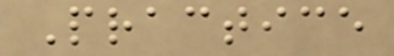Practice
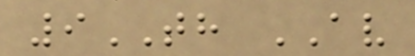9TH AV
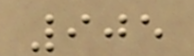905
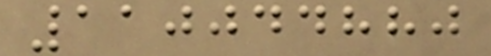110044880
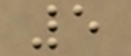5
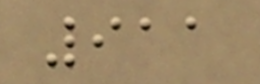911
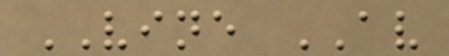VINE AV
